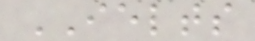IELTS
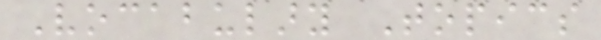Vocabulary Topics
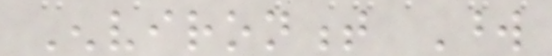Environment Word
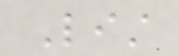List
